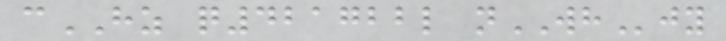cHZ q421722l nWHjy
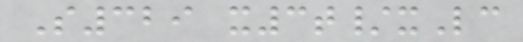S329 x3t/xLc
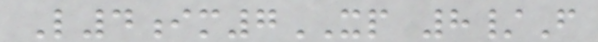L4im7XP 8/F
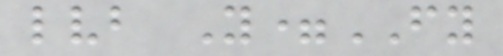lvb Y=FY
